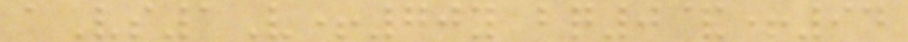aVs1V+70y bq0&+94
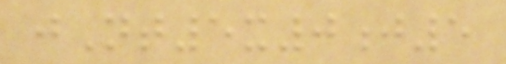jNt5x0j5
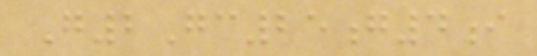G2Gc25g4i
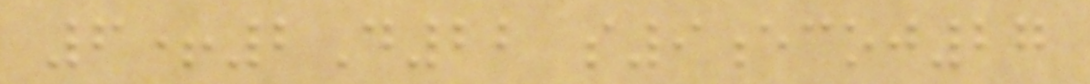6+2D22 s9ecoj27
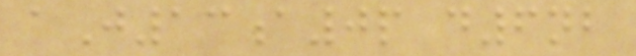aJ13a0p d6nb
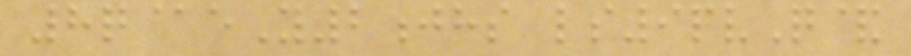8q@eY2jhs ls9pvQ&
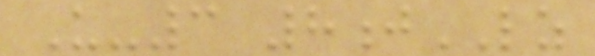U-3 8jLZ
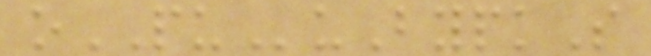oPUuBypkS
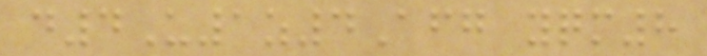d4U1z4Afg yqm8
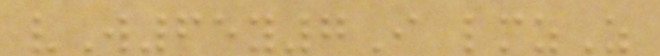vW65y7I lmzZ
